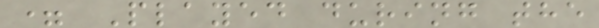= Played during the
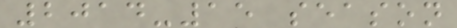2014-15 season
